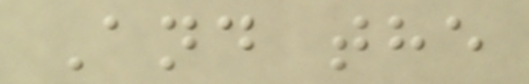And the
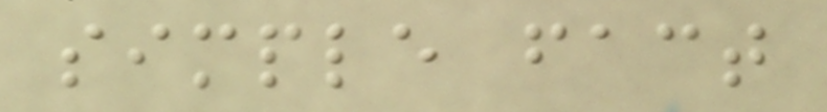simple fact
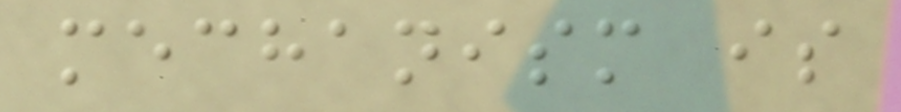mechanism is
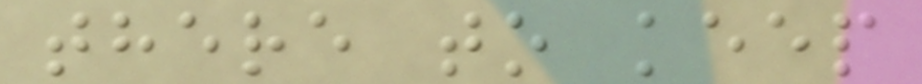there to keep
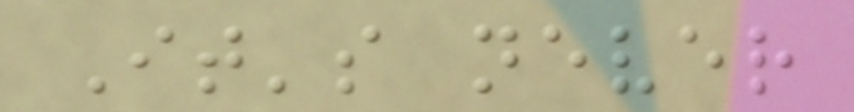It's never
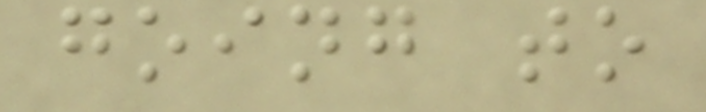going to
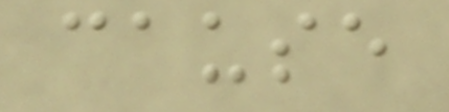cause
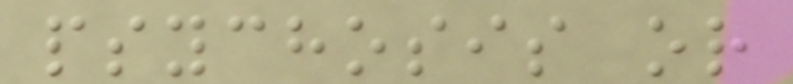psychosis or
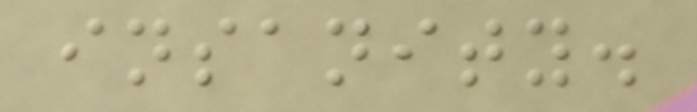insanity.
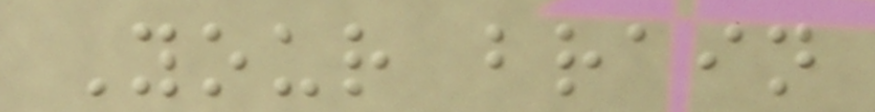Your brain
